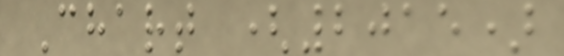Chart (2015)
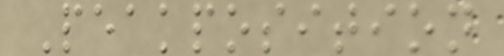Peakposition
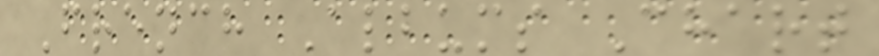French Albums Chart
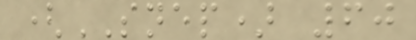(SNEP) 60
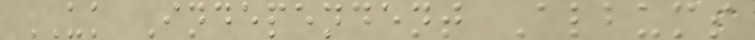UK Independent Albums
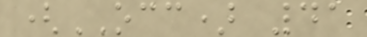(OCC) 41
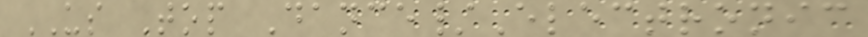US Top Dance/Electronic
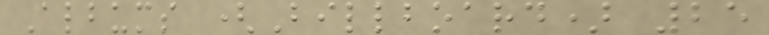Albums (Billboard) 25
